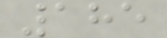185
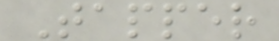Tapper
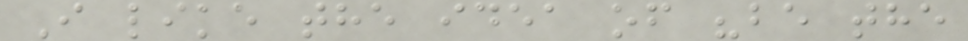I like the idea of "be the
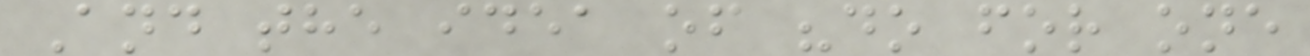And the idea of "do for one
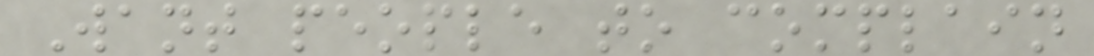Want people to complain
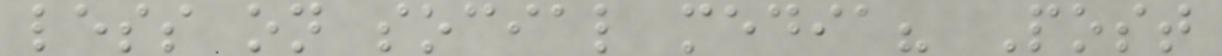less on social media? Post
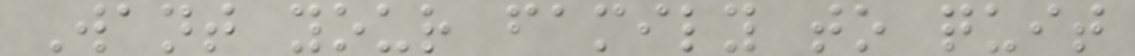Want your family to quit
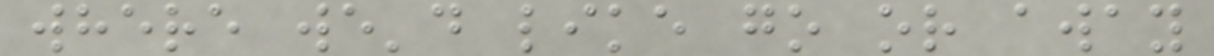where we'd like go or away
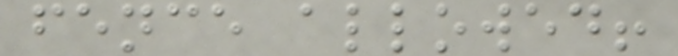fence allowed!
